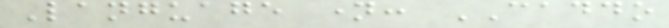Language name: CADDO
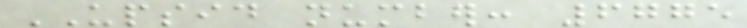UPSID number: 6775
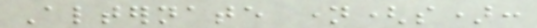Alternate name(s):
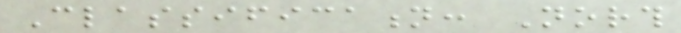Classification: North
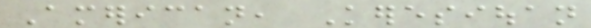American, Keresiouan
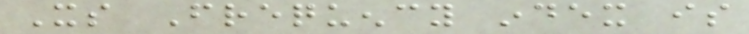Its Frequency index is
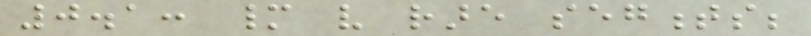0.1: many very rare segments;
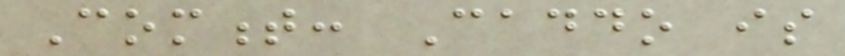Comment: Caddo is
